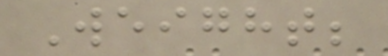Weight;
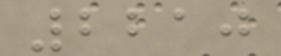2210
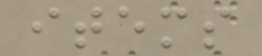items
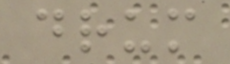drum
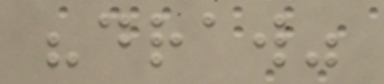"draw"
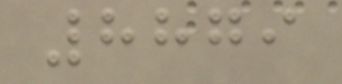8879
